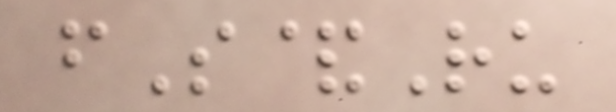fS&Ru
